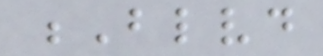Blvd
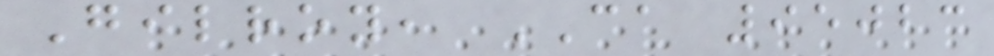Gilroy, CA 95023
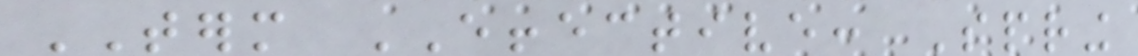TERM EFFECTIVE: Spring
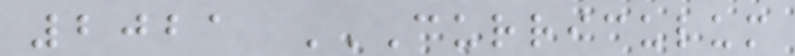2021 CURRICULUM
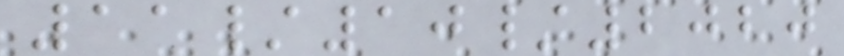11/10/2020
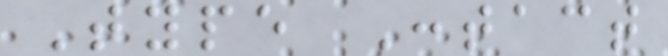Type Contact
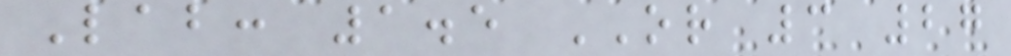Lab: 1.5 OR 3 27
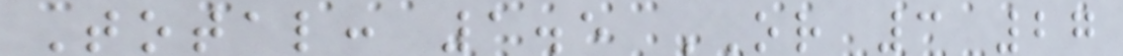Total: 1.5 OR 3 27
